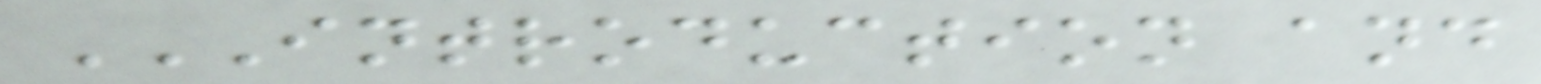INTRODUCTION AND
